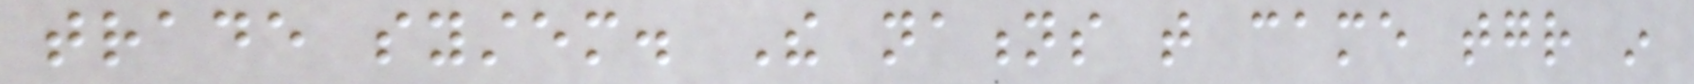trade system. The nations that came together in
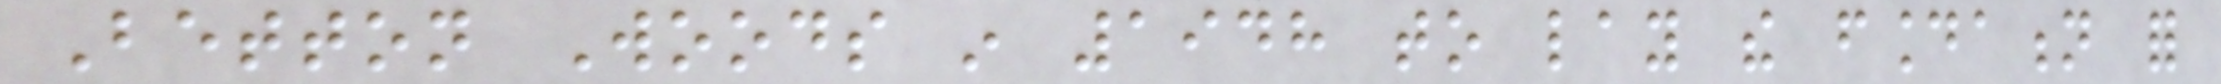Betton Woods in 1948 to lay the foundation for
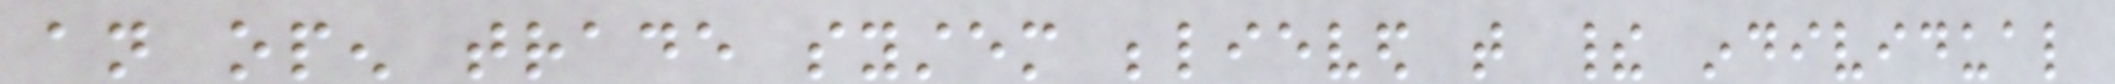an open trade system believed that their individual
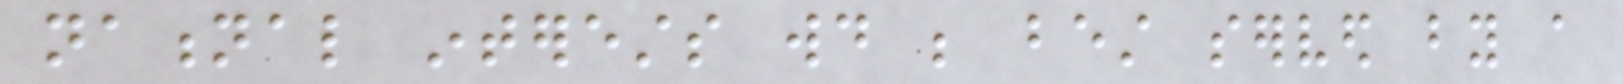national interests would be best served by a
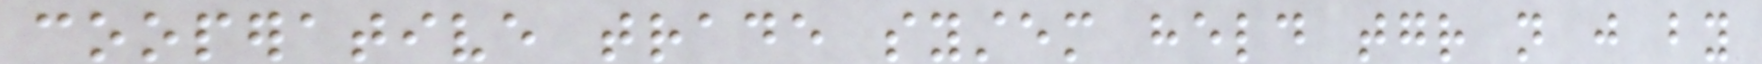cooperative trade system held together not just by
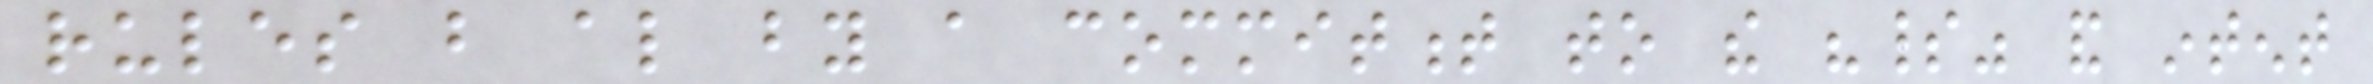rules but also by a commitment to the "spirit" and intent
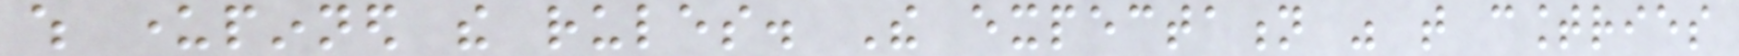which underpinned the rules. The expectation was that countries
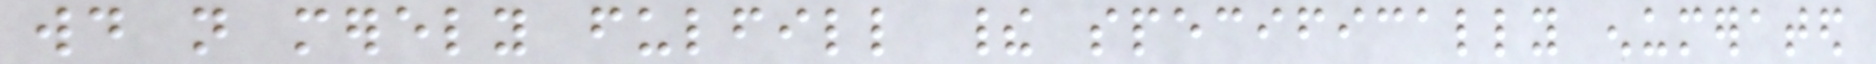would not merely fulfill their specifically enumerated
